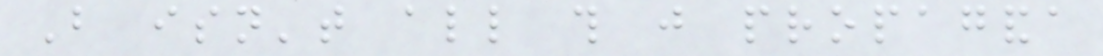But isn't all this just propaganda
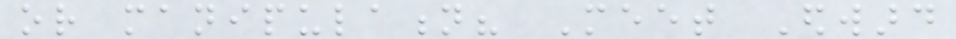or manipulation? Meet Edward
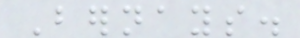Bernays.
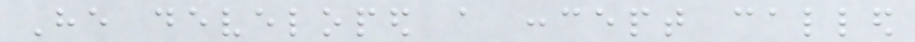He developed a concept called
